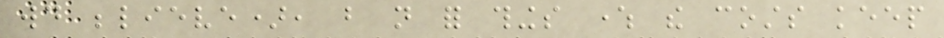would believe), but not for things where the costs keep
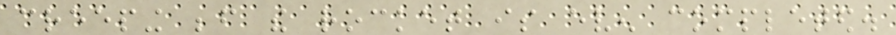creeping before the rocket is even completed.
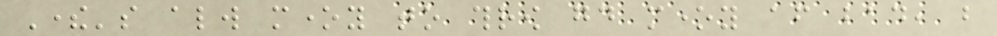There's always money to throw good money after bad, but
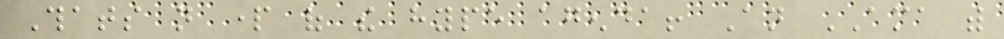Thats not part of the hype agenda! An AMA with
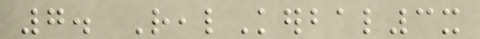7. RealKerbal3x
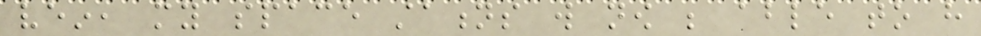vein, my space stations will now be able to have
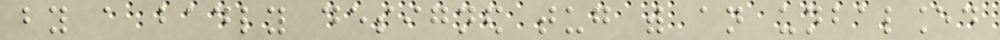by a badly designed tug with an unbalanced
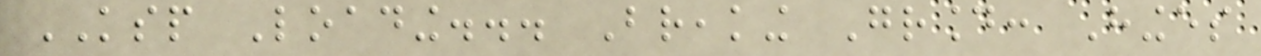KSP Loading... Breaking Ground: Hinges
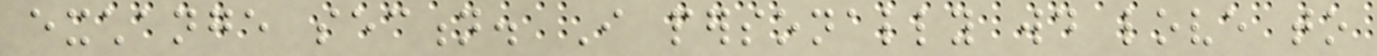exchange section. I personally would love to
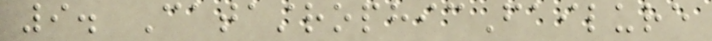9. CatastrophicFailure
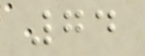74
